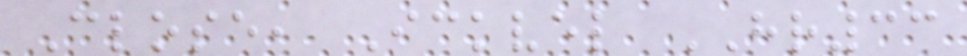Close, Ickvel HR33
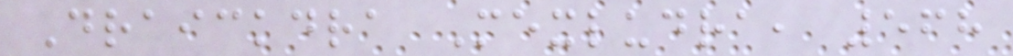Draickdra Mexludra, 568
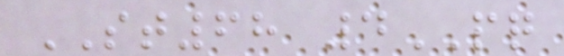ST68 4PQ
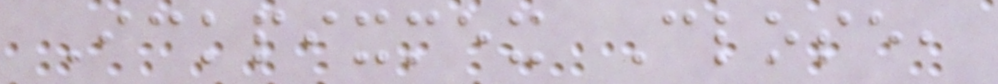Ickpixmex Close,
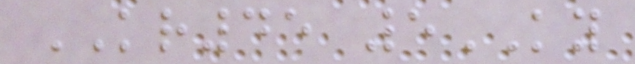KR45 5KY
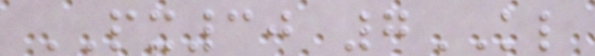PX30 7KL
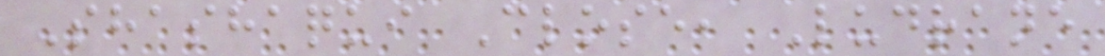Shashaqui Close, Ludrane
